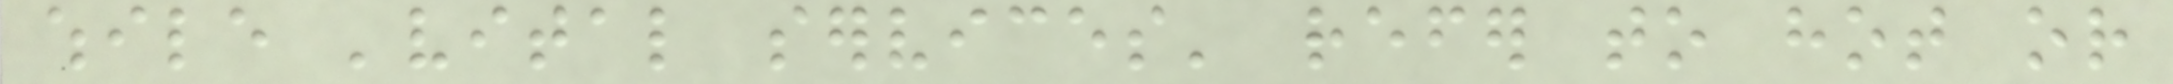while 'vital services' refer to hot or
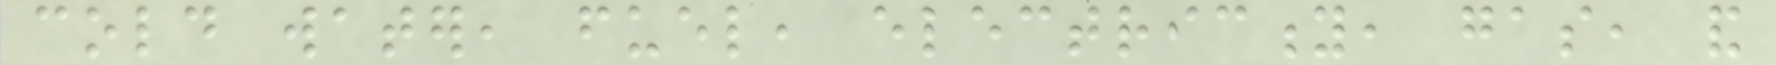cold water, fuel, electricity, gas, and
